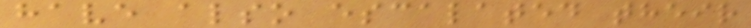have also escalated their
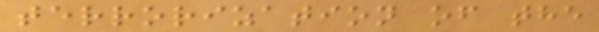terrorization of the
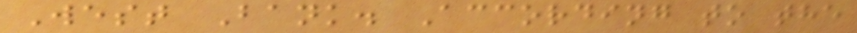West Bank. According to the
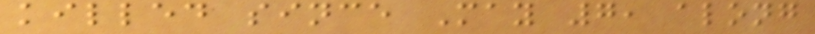killed since May 7, along
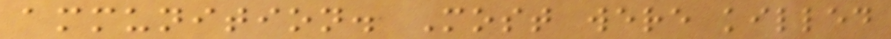ammunition. Most were killed
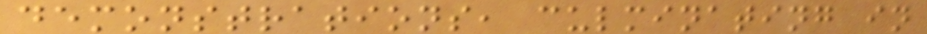demonstrations, culminating in
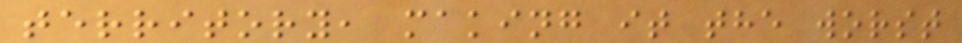territory, making it the worst
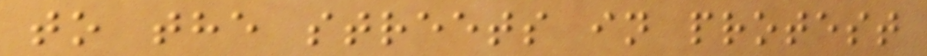to the streets in protest
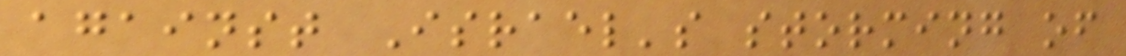against Israel's storming of
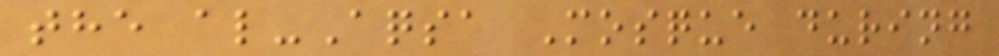the al-Aqsa Mosque during
